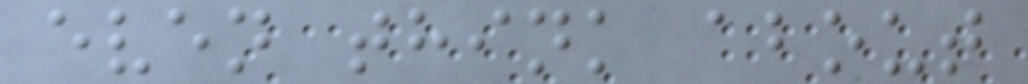even think about
